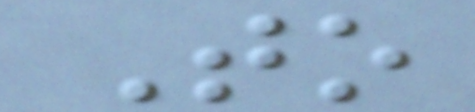To
